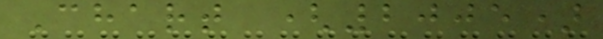Chart (2005)
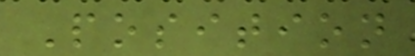Position
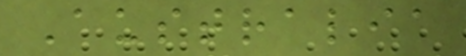Australia
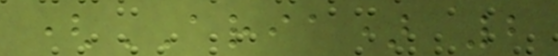(ARIA) 2
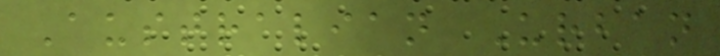Australian Urban
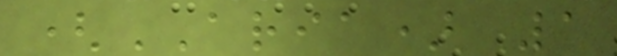(ARIA) 1
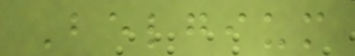Belgium
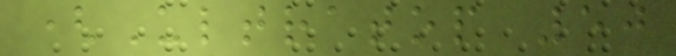(Ultratop 50
